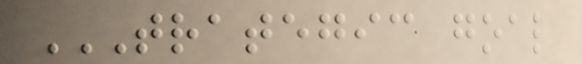TRATEGIC GOAL
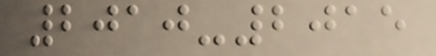2010-2015
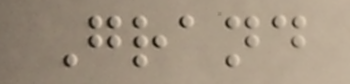Grand
